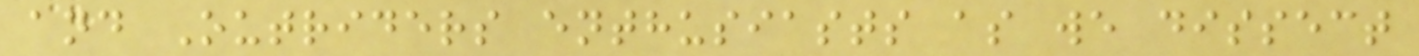and Outriders enthusiasts as we dissect
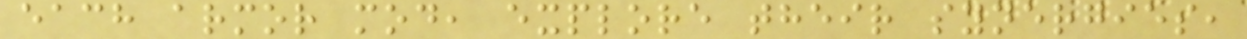each armor mod, explore their synergies,
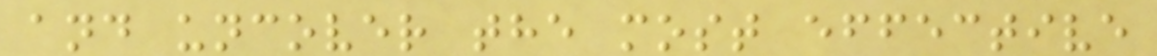and uncover the most effective
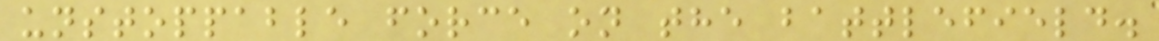unstoppable force on the battlefield.
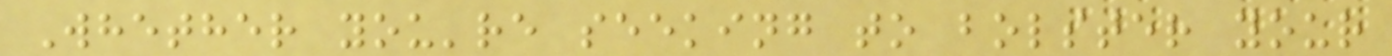Whether you're seeking to bolster your
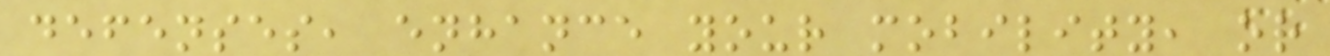defenses, enhance your mobility, or
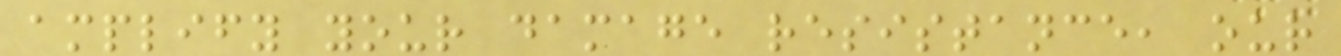amplify your damage resistance, our
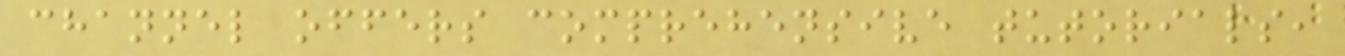channel offers comprehensive tutorials,
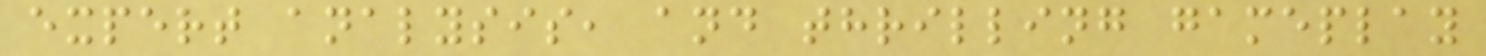expert analysis, and thrilling gameplay
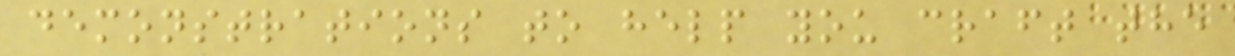demonstrations to help you craft the
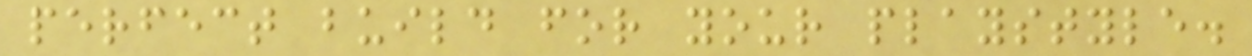perfect build for your playstyle.
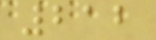212
